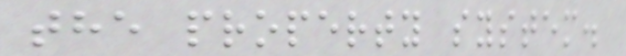the property system.
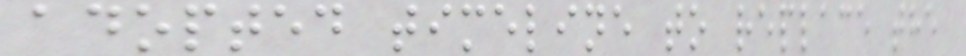adopted timeline to replace the
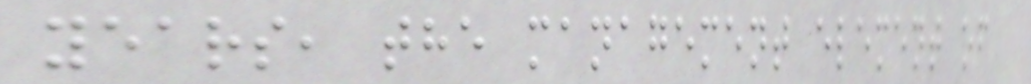years, the management element of
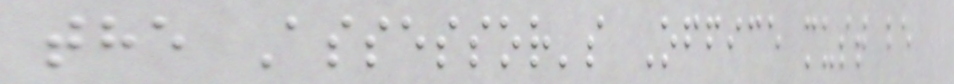the Assessor's Office must be
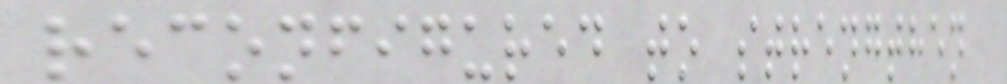reconfigured to strengthen
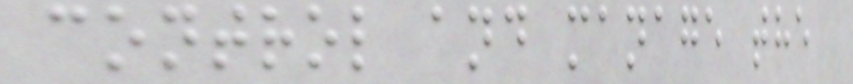control and manage the
